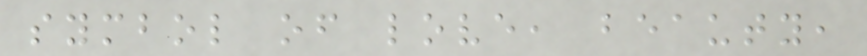symbol of love, beauty,
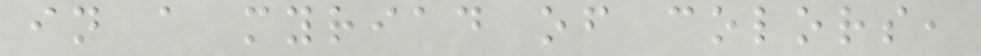in a myriad of colors,
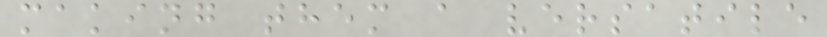making them a versatile
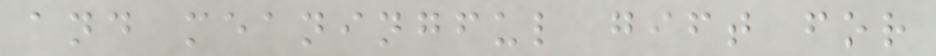and meaningful gift for
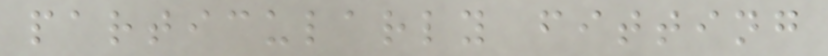particularly fitting
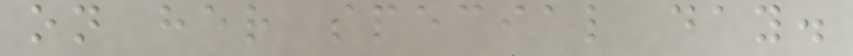on her special day.
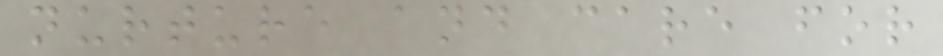nurture and care for
